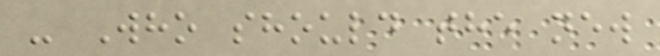- Who should the new
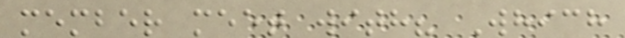member meet with? Which
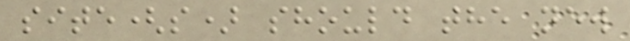site(s) should the new
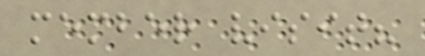member visit?
